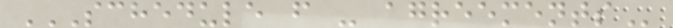SCHEDULE F - AGREEMENTS
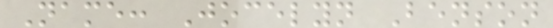Name: Jocelyn Benson
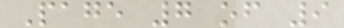Page 7 of 9
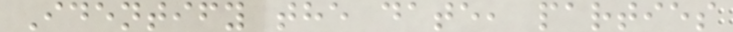Identify the date, parties
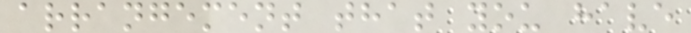arrangement that you have
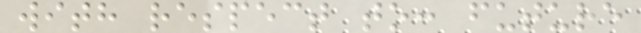with respect to: future
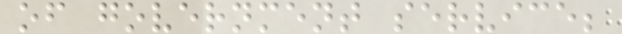of government service;
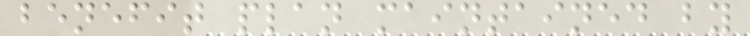benefit plan maintained by
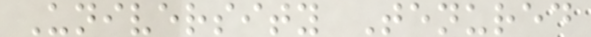University Tenured
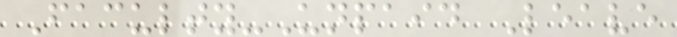Faculty-Unpaid Leave
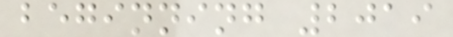beginning 2019
